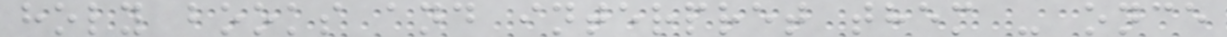holy books and interpret them - once
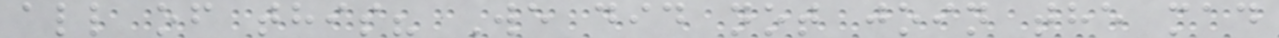all of this? We did not join the mad
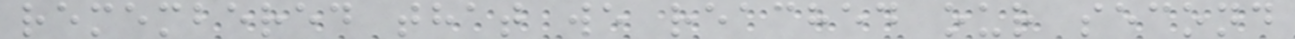remembered that we reached our second
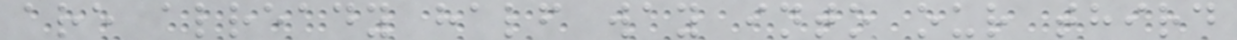are already half way into our third
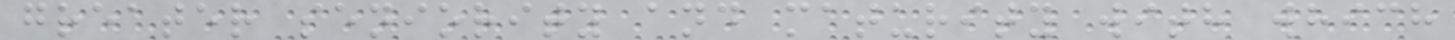greater seniority and maturity with which
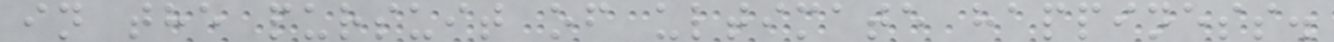in the pursuit of ultimate happiness.
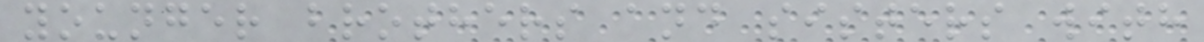younger brothers and sisters with
